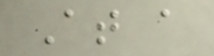At a
